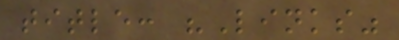title: "Links"
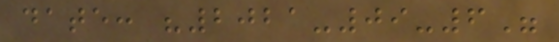date: "2021-09-6"
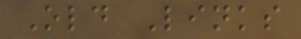Old Links
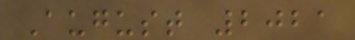August 2021
